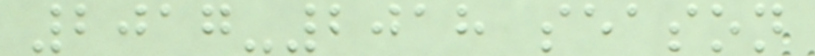2017-2018 season
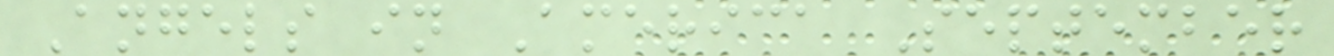Angels in America September
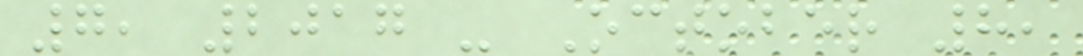7, 2017 - October 8,
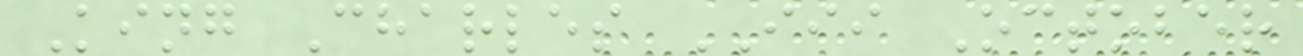King Charles III October
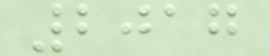2017
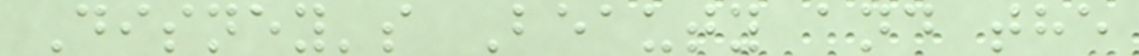Disney's Beauty and the
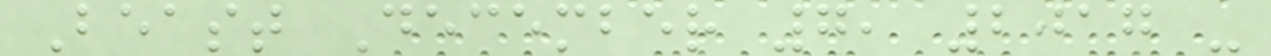Beast December 7, 2017 -
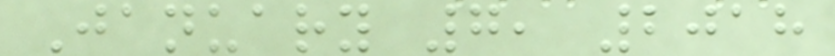January 7, 2018
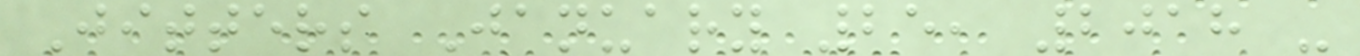Jitters January 25, 2018 -
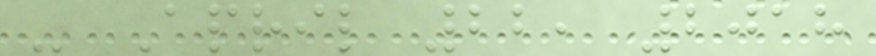- April 22, 2018
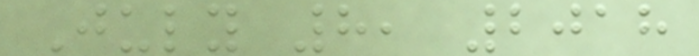July 8, 2018
